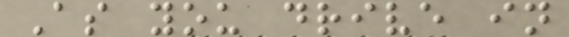As you drive in
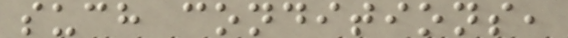such conditions,
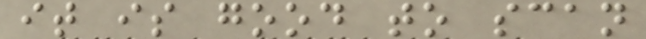it is good to scan
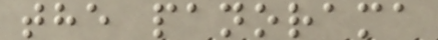the panorama
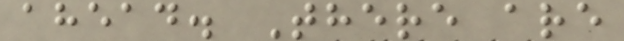ahead. There are
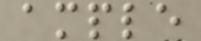ample
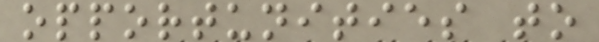opportunities to
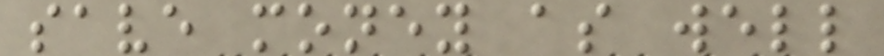save money as well
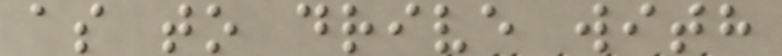as to drive with
